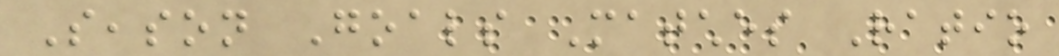Season Goals Matches Ratio
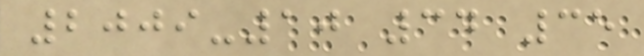2009-10 34 35
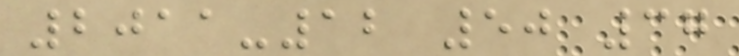2011-12 50 37
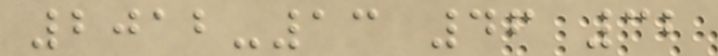2012-13 46 32
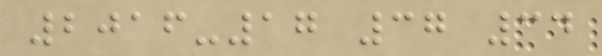2016-17 37 34
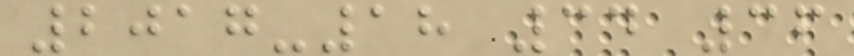2017-18 34 36
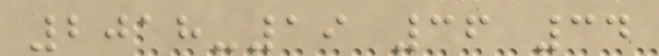2018-19 36 34
